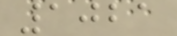1021
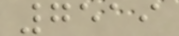7519
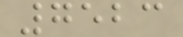7523
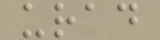urad
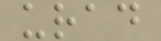urad
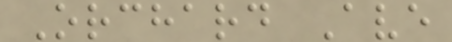Orchard Ave
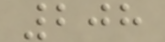208
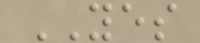YES
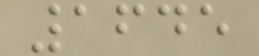1645
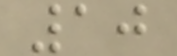10
